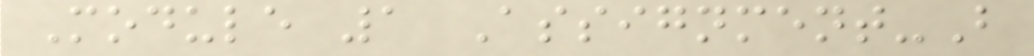Module 1 Assignment-B
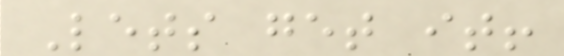Lets get it!
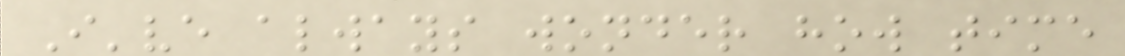I've always wonder how time
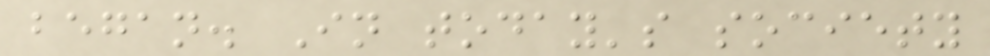began. In today's society
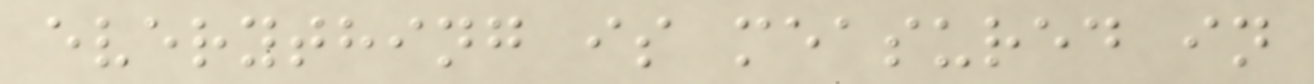everything is measured in
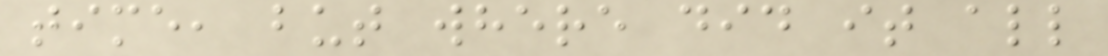time, but where did it all
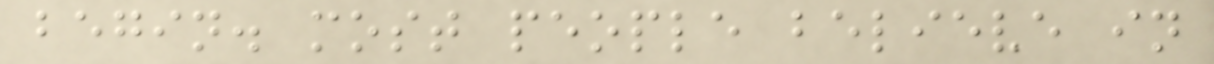begin. most people believe in
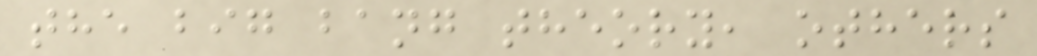the big bang theory, others
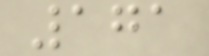171
